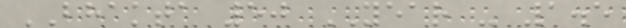BHAKTA 50 YEAR - 1.5
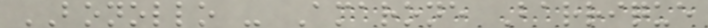BONOLLO - Amarone Barrique
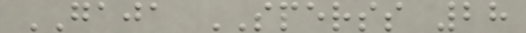GAJA SPERSS 28
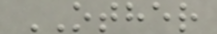OTHER
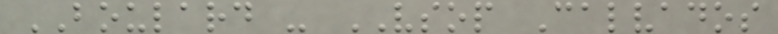BOULARD - VSOP Calvados
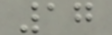17
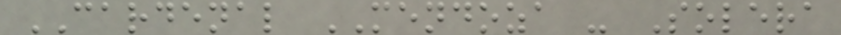CARDENAL MENDOZA - Solera
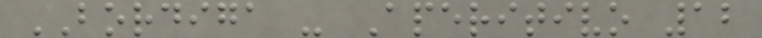BORDIGA - Aperitivo 12
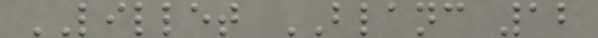LILLET BLANC 12
